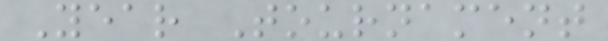Year Tournament
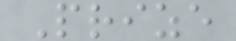Prize
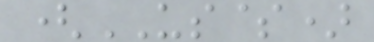(US$)
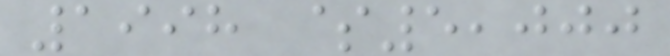1998 $5,000
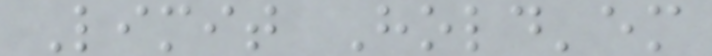Limit Hold'em
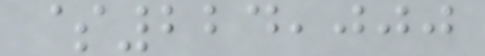$224,000
